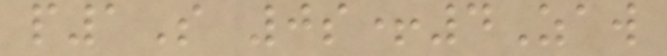p1S 0s+4Zaw
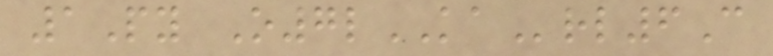1Py O7lKArl6C
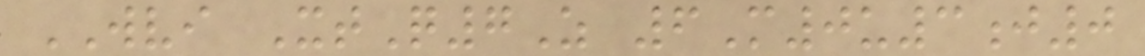WVI XtQ7Z 6M0u3j0
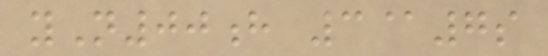yN00h 3@7s
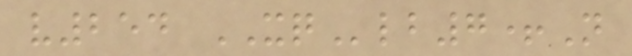v254 XQlb7+N
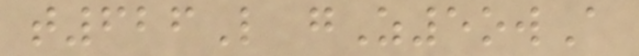t626L gZ5owA
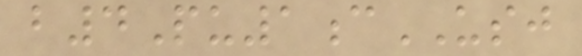b4Pu1cUSJ
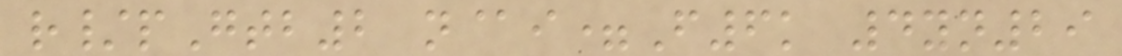r/pGtb2 n@i=F6k 4yn29
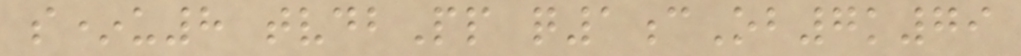s*u8 tvdbPp q1cOb7k79
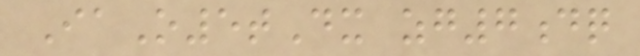IaO5tDx zg7dq
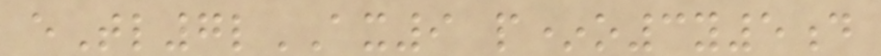eTl7lAX9 p*o3y5d
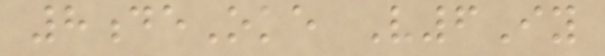8deOke V6Iy
